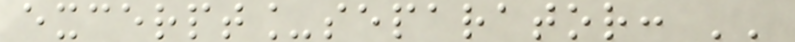excerpt_separator: ''
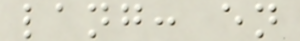lang: en
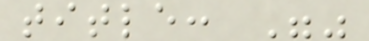title: ""
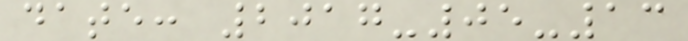date: 2017-05-13
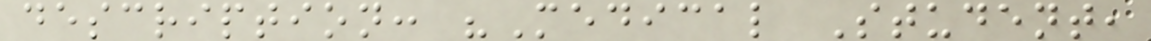description: "Medical Student,
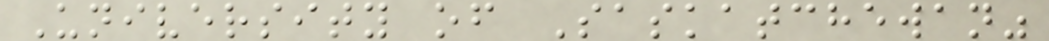University of Saskatchewan"
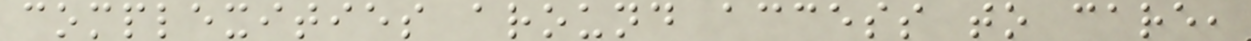complexities around access to care,
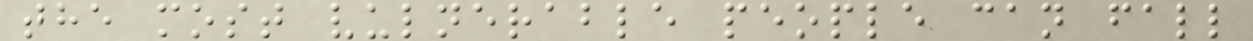the most vulnerable people can fall
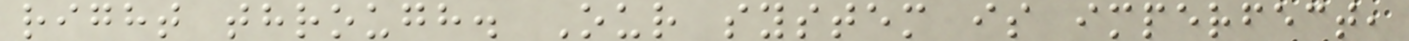right through. Our system is imperfect,
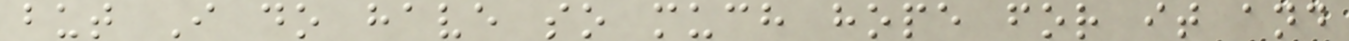but I do have so much hope for it and
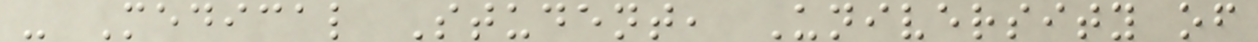- Medical Student, University of
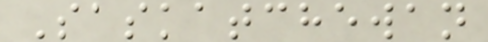Saskatchewan
